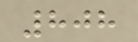808
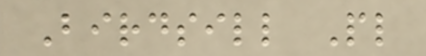Birdsill Pl
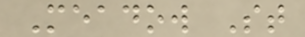Meadow St
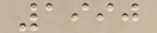1990
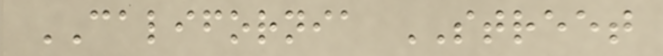CALIFORNIA STREET
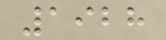1928
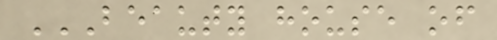BEAUTY HOUSE OF
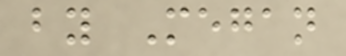by Megan
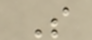S
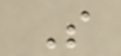S
